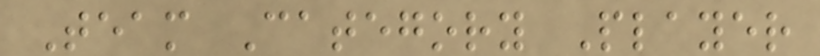Team Category Player
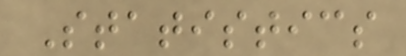Statistics
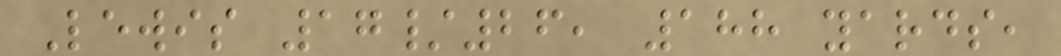Lewis 17/26, 188 yards,
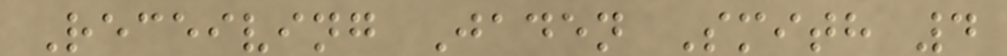Receiving Jaden Smith 4
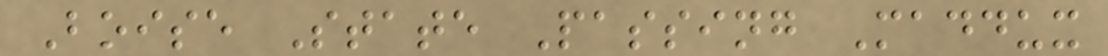Boise State Passing Maddux
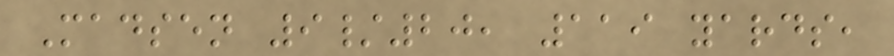Madsen 9/20, 119 yards,
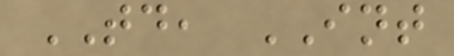TD, INT
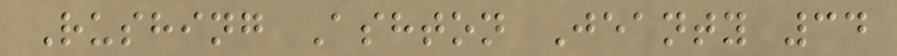Rushing Ashton Jeanty 34
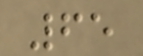65
